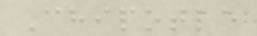Chipotle
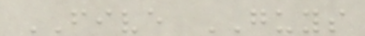FIVE GUYS
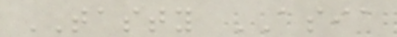TASTY ASIA
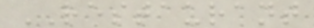RESTAURANT
